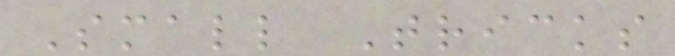Small Tricks
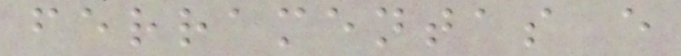ferramentas e
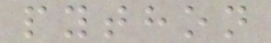python
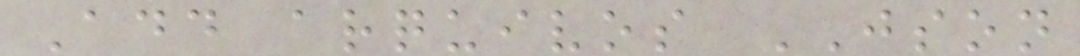Add arquivos JSON
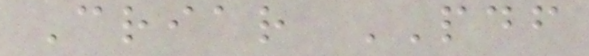Criar PDF
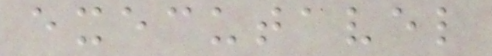executavel
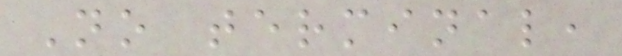No terminal,
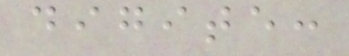digite:
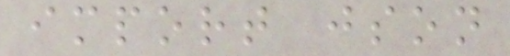import json
